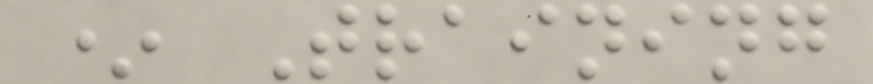* Training
